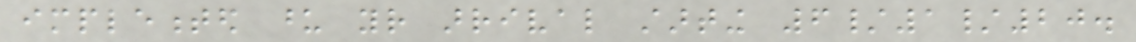implemented upon your arrival starting 6/1/20.
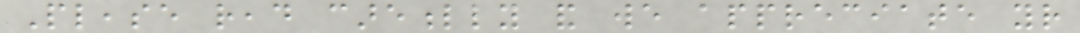Please read carefully and we appreciate your
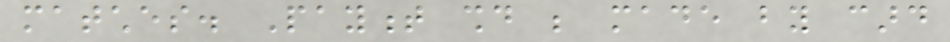matches. Payment should be made by card
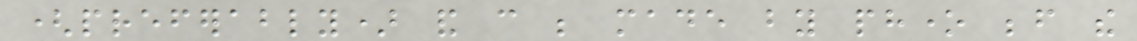(preferably) and can be made by phone before the
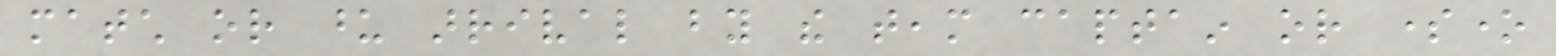match or upon arrival by the team captain or someone
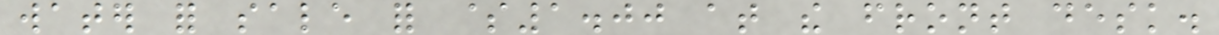water for sale for $1.00 at the front desk.
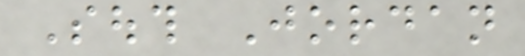South Jordan
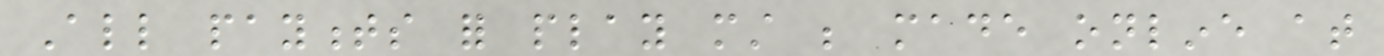All payments for play must be made online at
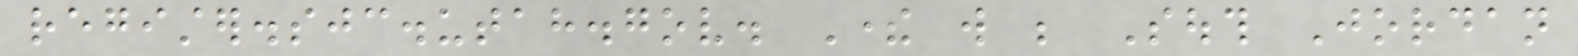register.sjc.utah.gov. There will be South Jordan
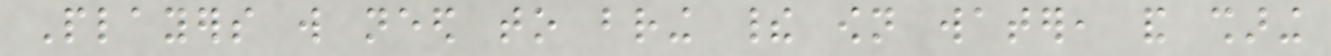Players will need to bring their own water, and sharing
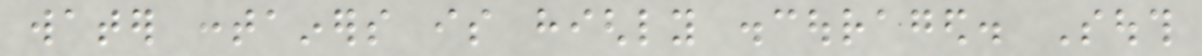water containers is highly discouraged. South
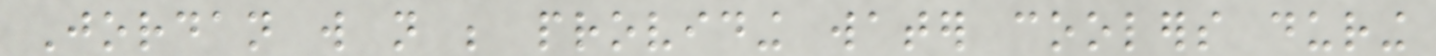Jordan will not be providing water coolers during
